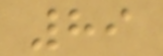89
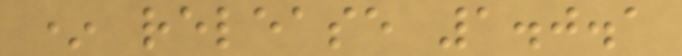* release 1.0.1
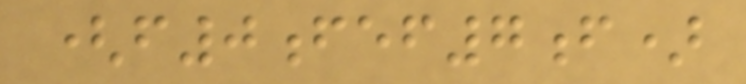(f0fef7f)
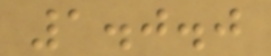1.0.0
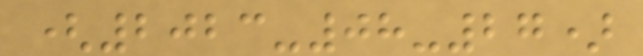(2023-08-27)
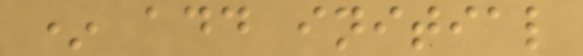* add initial
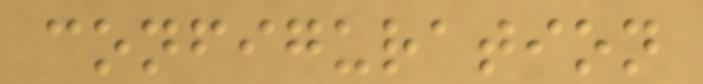configuration
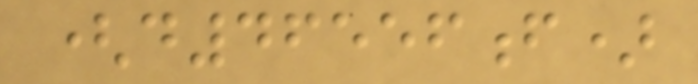(d46556f)
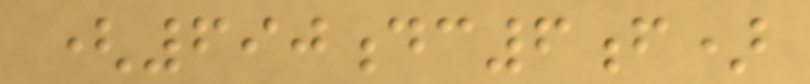(690dc6f)
